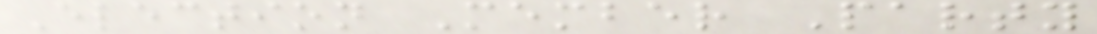Election Member Party
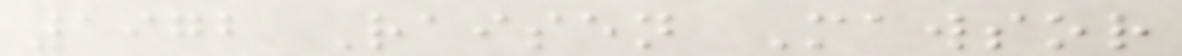1972 Raisen Mawsor
